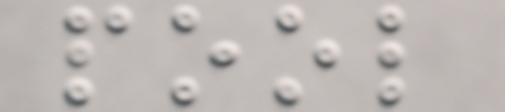pool
